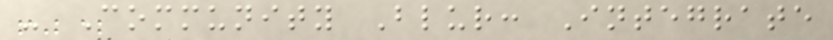- Community Blur: Integrate
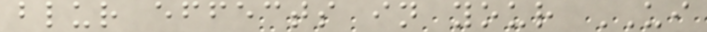blur effects in your UI
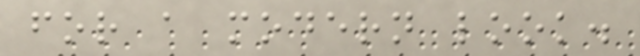for a modern look.
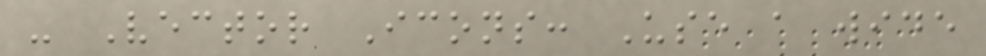- Vector Icons: Use a wide
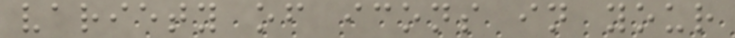variety of icons in your
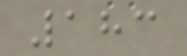183
